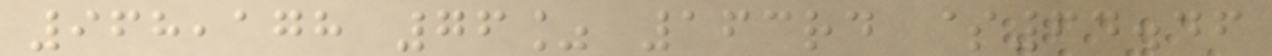968,178 76% 163rd $64.46
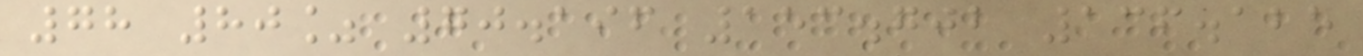78 80% 70.196 153.702 136.125
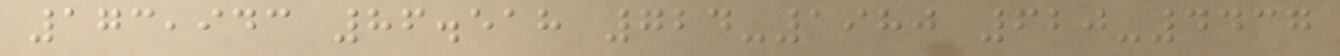173,943 86.518 724-1980 620-4437
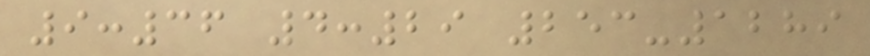9:36 4:29 253-1289
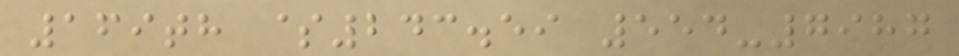169th $243.59 554-7987
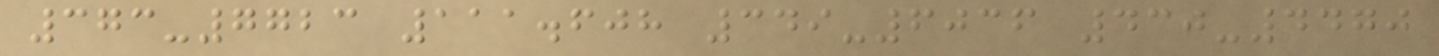373-7723 111.608 349-6036 430-4470
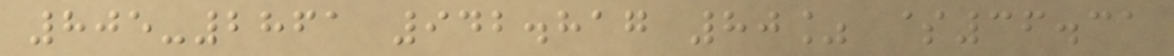805-2861 942.817 80% $36.31
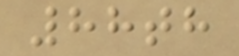88th
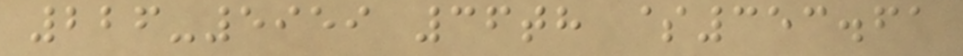226-5959 36th $353.61
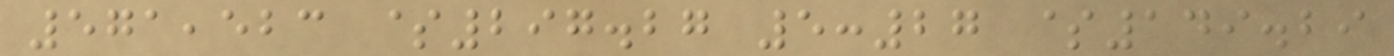571,523 $297.27 5:27 $149.29
